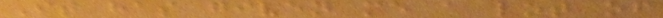It has given me a lot of
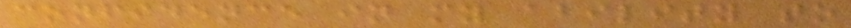confidence in my ability to
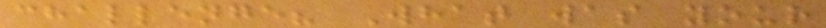challenge? What was your
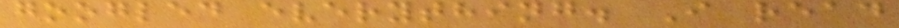googled everything. I read
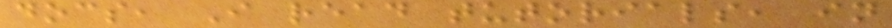docs, I read tutorials, in
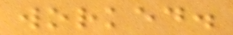worked.
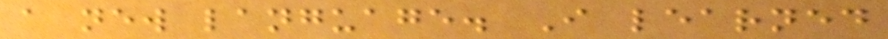a new language. I learned
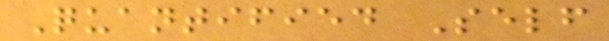Quantified Self
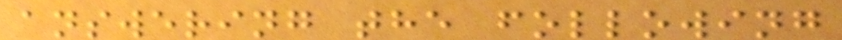answering the following
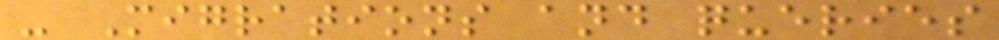- Migrations and queries
